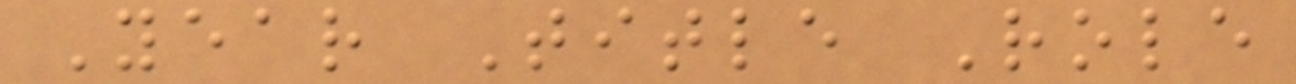Year Title Role
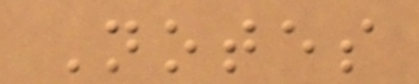Notes
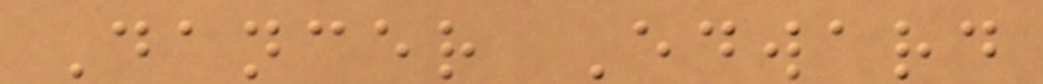Dancer Edward
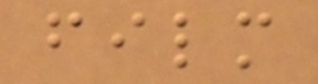film
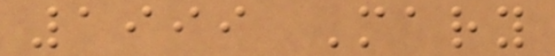1999 Mary
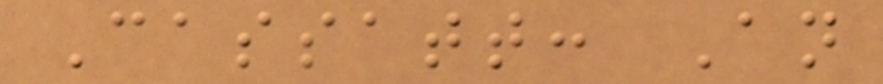Cassatt: An
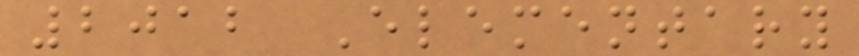2012 Elementary
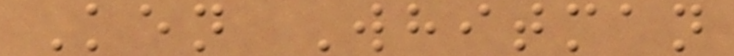Ken Whitman
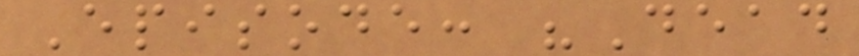Episode: "Dead
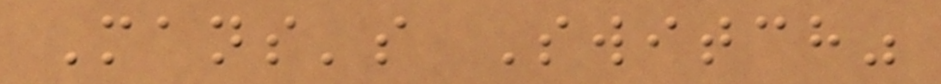Mans's Switch"
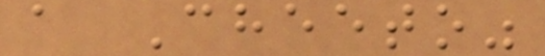a Cheeto"
